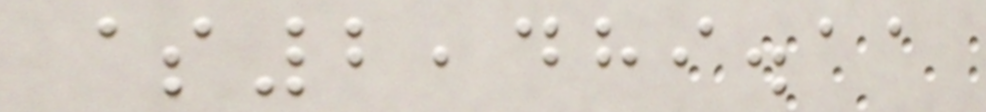$2,489.11
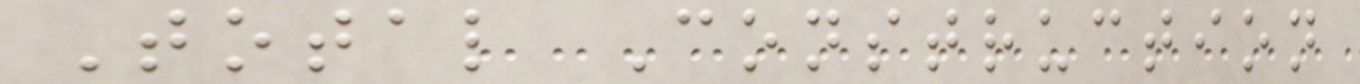Total Construction
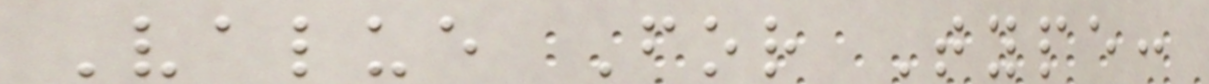Value For Type:
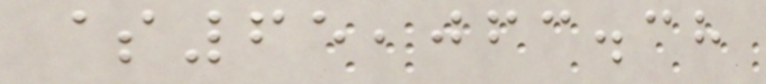$65,063.38
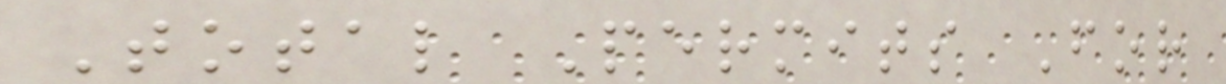Total Permits For
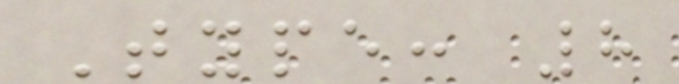Type: 8
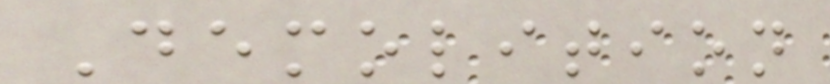Demolition
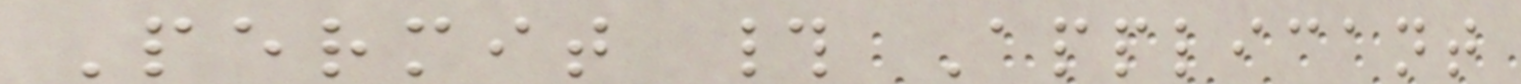Permit # Applicant
